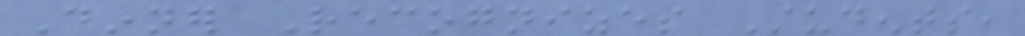Dinner Recognizes Students,
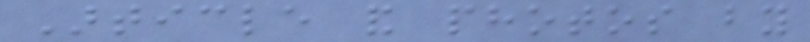Article and photos by
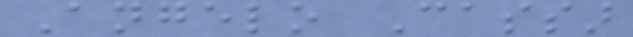Angelo Cassar
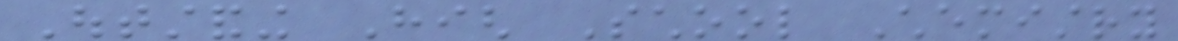Outstanding High School Chemistry
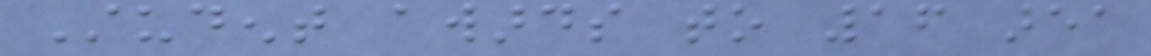Student awards to 16 area
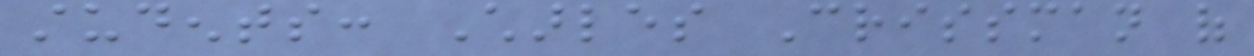students: Charles Crissman of
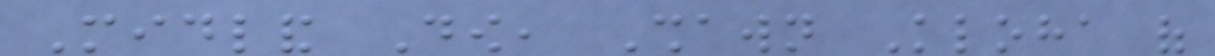Midland Dow, Shawn Kloha of
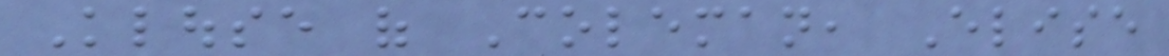Klouse of Coleman, Elise
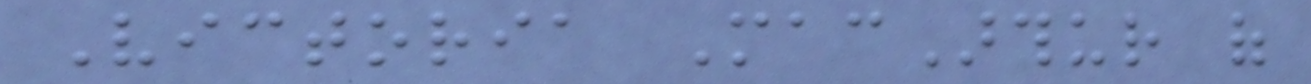Victoria MacArthur of
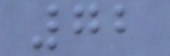72
